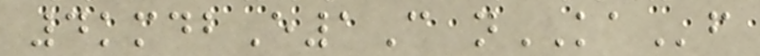4kmdbE1C nKAf
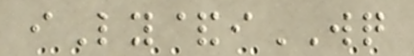iLy&iWQ
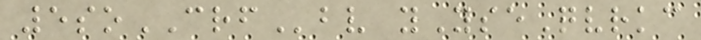5soCRFbv yYseQvrkc
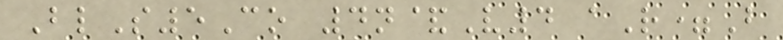BlS5Co 4n&V4 aR=B
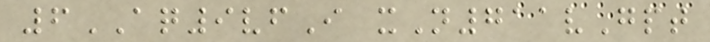6AQ9vfI xN711vGpt
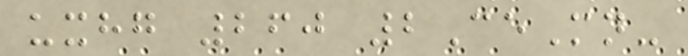uxhg 260 2CeMn-
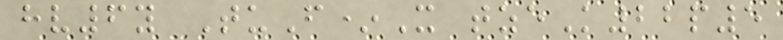hv6y TuF*X tzeK22p5
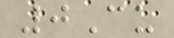0Cu
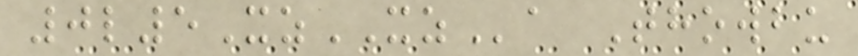0l5XzXZa Thowbu
